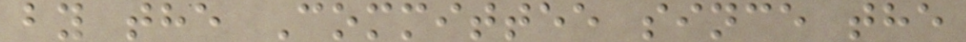by the Committee since the
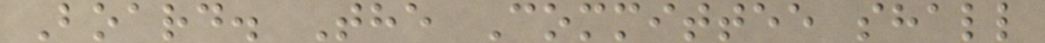Board. The Committee shall
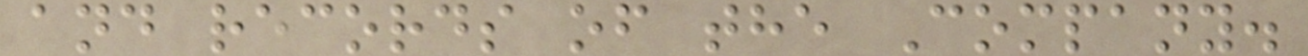and records of the Company.
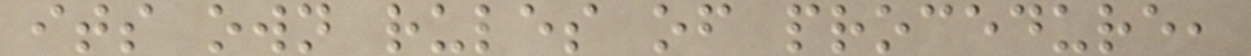its own rules of procedure,
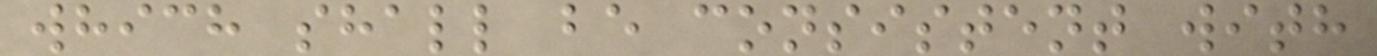which shall be consistent with
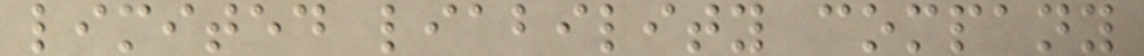limited liability company
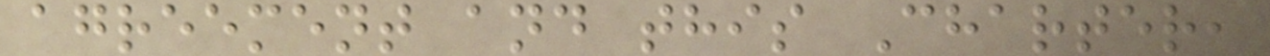agreement and this Charter,
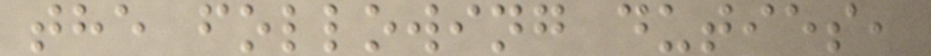the following duties,
